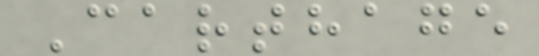Carthage
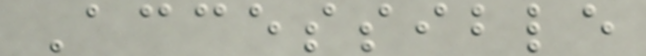Accessible
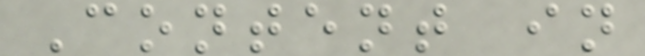Content in
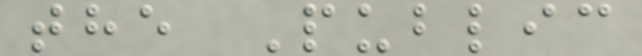the Public
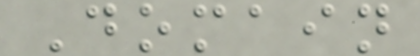Domain
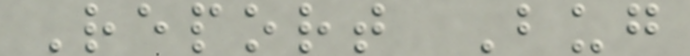Report Bug
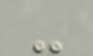-
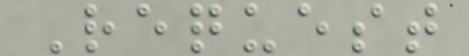Request
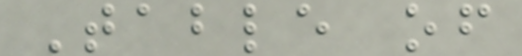Table of
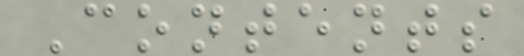Contents
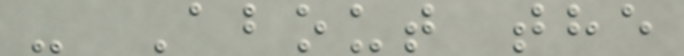- About the
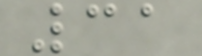31
